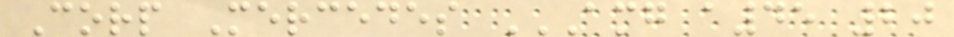Corp Mercedes AMG A45 20
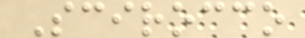Scirocco
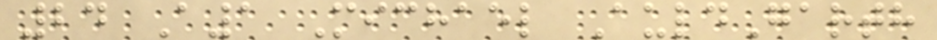24 A1 Michael AuldGarth
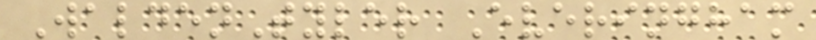WaldenTyler Everingham
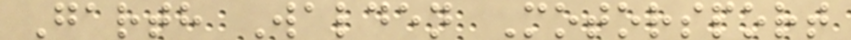Garth Walden Motorsport
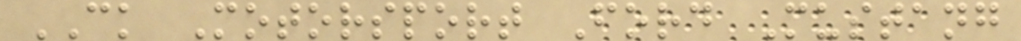CK Motorsport Ford Mustang
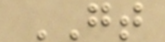GT
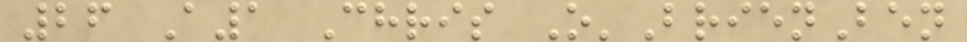26 A1 Chris O'BrienBen
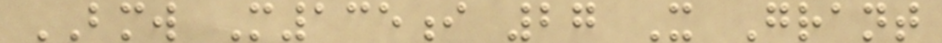BMW M135i 27 X Grant
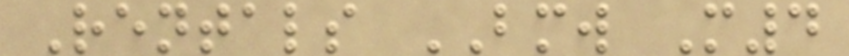Rentals BMW M4
